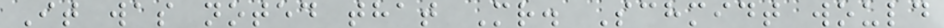It was noted that Mr. Schmidt would
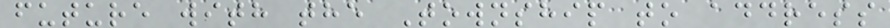future with the Township to address
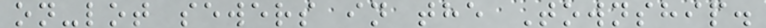on-lot sewers in the Township.
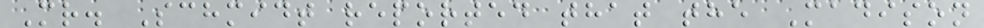Mr. Schmidt reported that the Madison
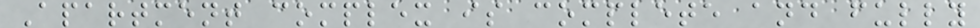Apartment complex is complete and fully
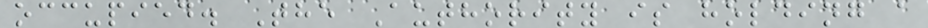occupied. The Authority is holding a
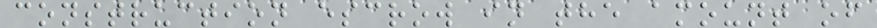construction escrow in the amount of
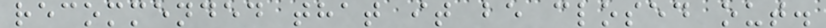recommended that it be closed out.
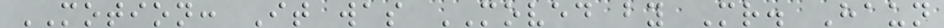MOTION: It was MOVED by Mr. Haun
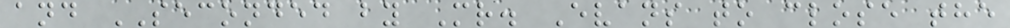and SECONDED by Mr. Evans to close the
